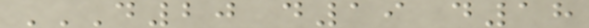D20 D19 D18
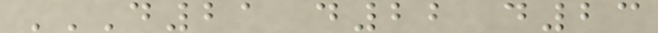D21 D22 D23
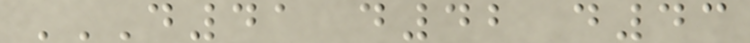D41 D42 D43
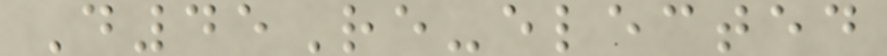D45Re-elected
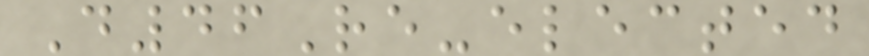D46Re-elected
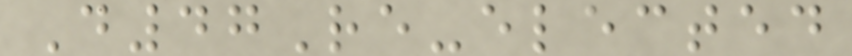D47Re-elected
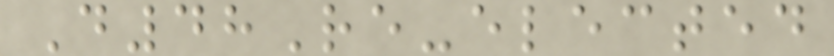D48Re-elected
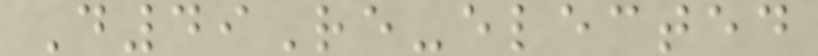D49Re-elected
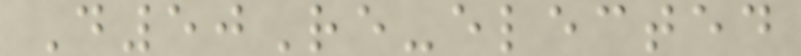D50Re-elected
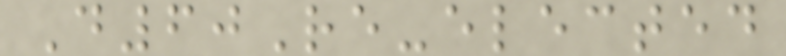D60Re-elected
